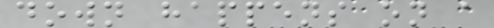down happens on a
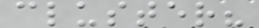cluster?
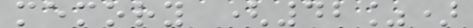memory (42%)
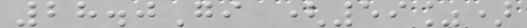28.0Gi (59%)
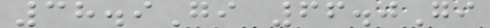38.9Gi 66.0Gi
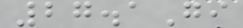27.1Gi
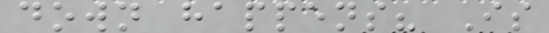down happens? Is
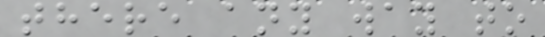there any way to
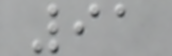91
